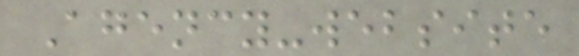Agency-website
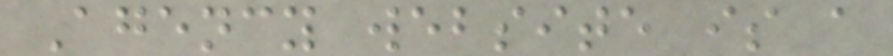Agency website is a
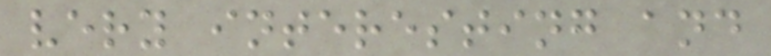very interesting and
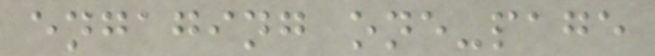engaging one-page
